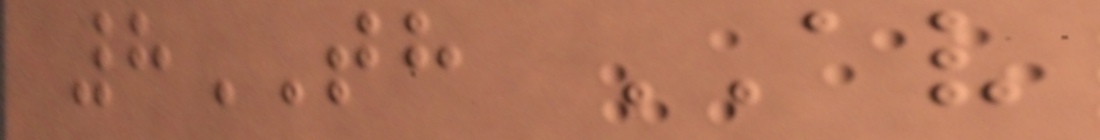8TH AV
